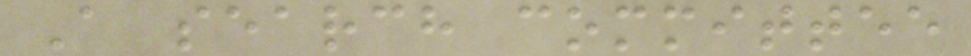A search committee
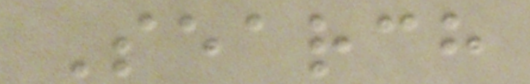Search
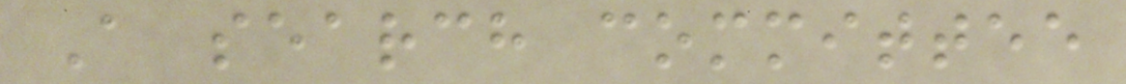A search committee
